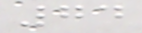74
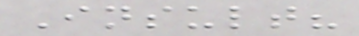Insult?
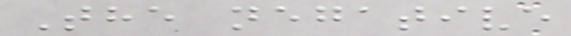The negative
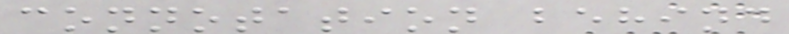connotation behind
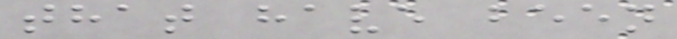that have been
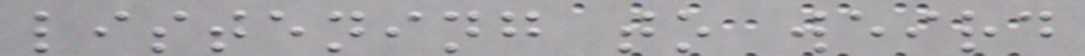listening to weird
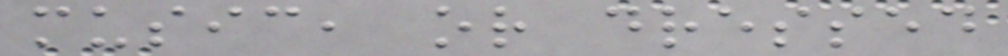music, or dressed
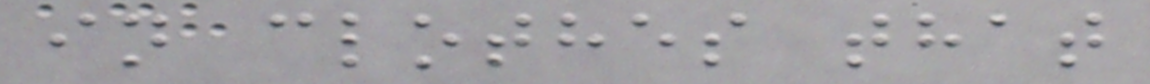in clothes that
